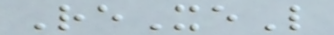ReXeL
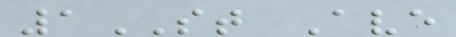1ST Ave
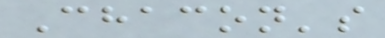Chacon's
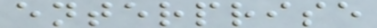enterprise
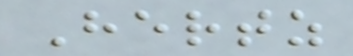Hertz
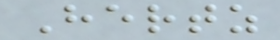Hertz
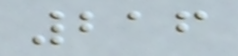216
